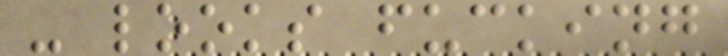- looks fucking
